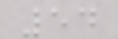54
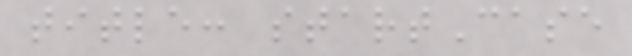title: startCase
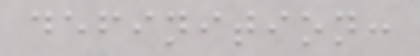definition:
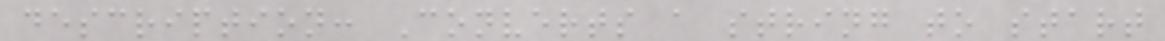description: Converts a string to start
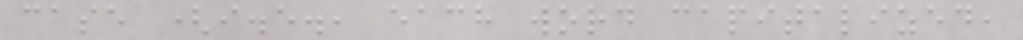case (i.e., each word capitalized,
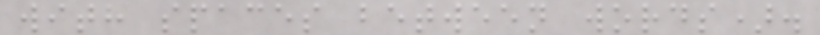with spaces between words).
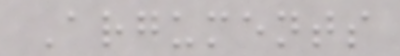Arguments
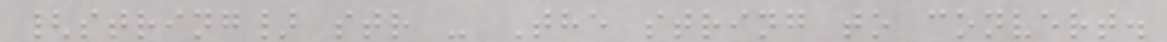{string} str - The string to convert.
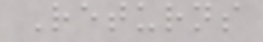Returns
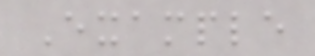Example
